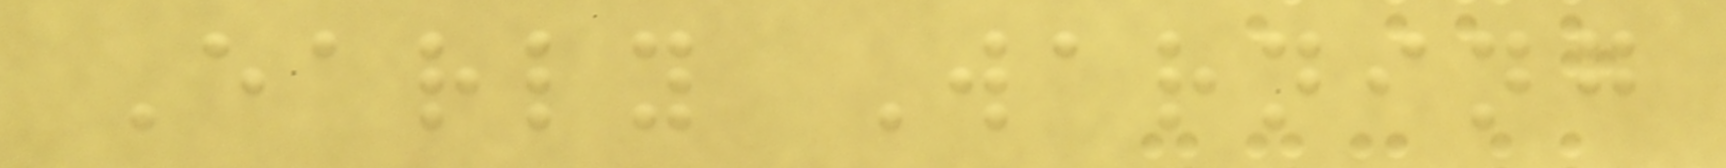Early Warning
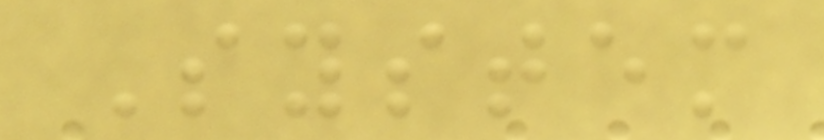System
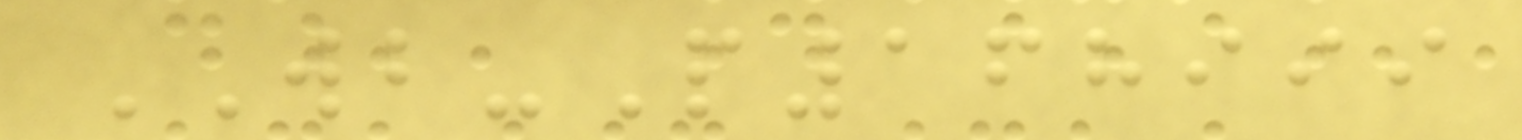WB-P168999
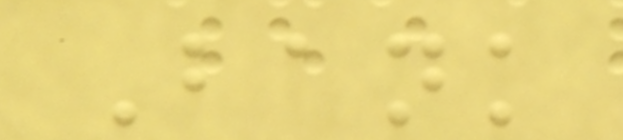Bank
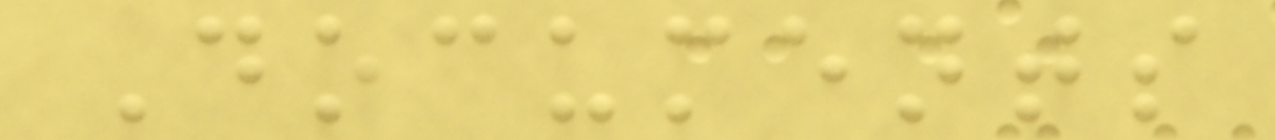Documents
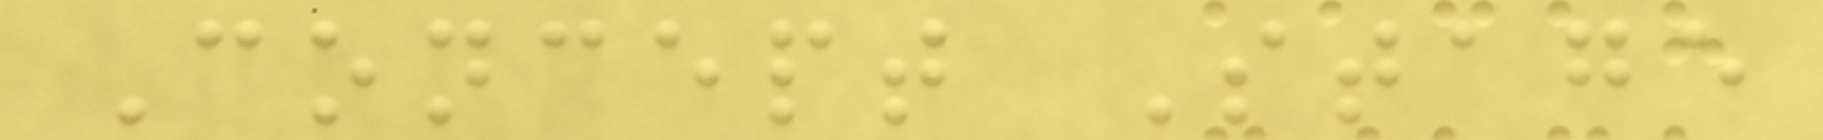Concept Stage
